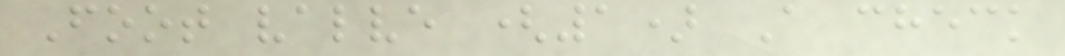Foot valve (1) A check
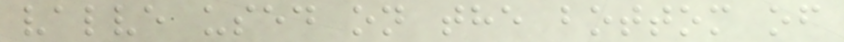valve used on the bottom of
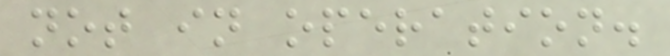not in operation.
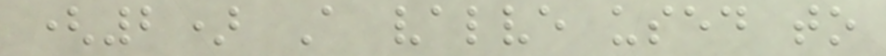(2) A valve used to
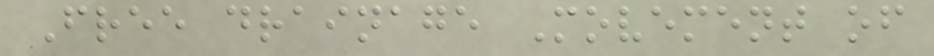Free drainage Movement of
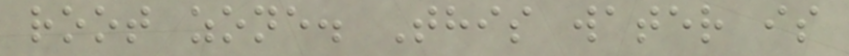root zone. This water is
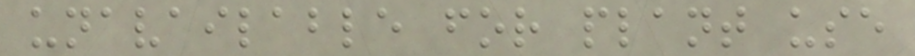unavailable for plant use
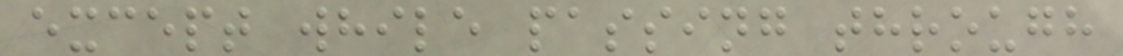except while passing through
